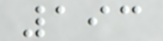193
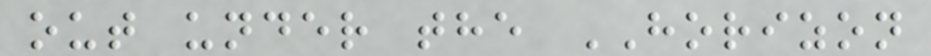out under the HORIZON
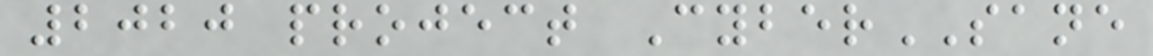2020 project CyberSANE
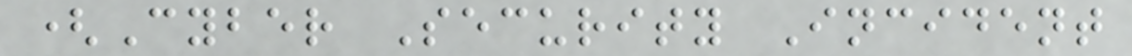(Cyber Security Incident
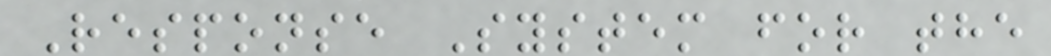Response System for the
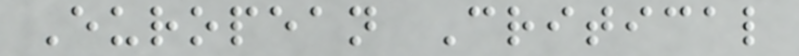European Critical
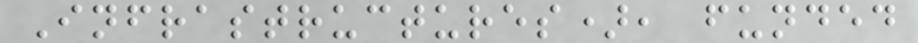Infrastructures), funded
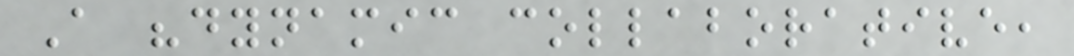A "dynamic collaborative,
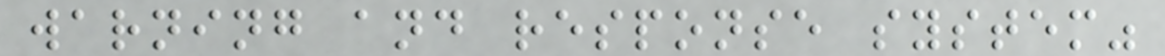warning and response system"
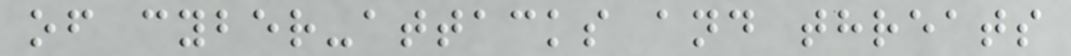of cyber-attacks and threats
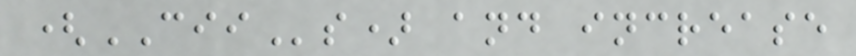(CIIs) and increase
